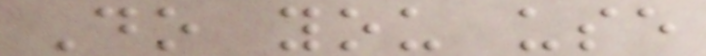Do you use
